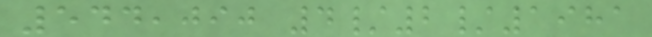544,090 4/2/1981
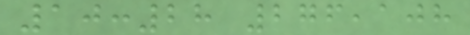10:28 276,108
